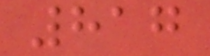817
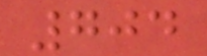704
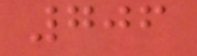706
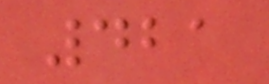421
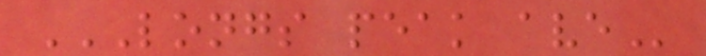LONGS PEAK AVE
